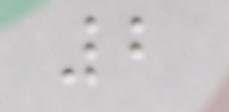2
